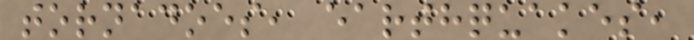tornadoes, earthquakes,
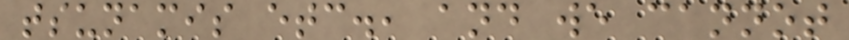tsunamis etc., and we cannot
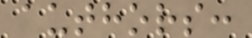authors:
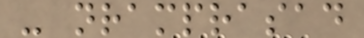- nramprasad
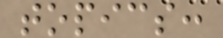topics:
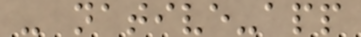- native-app
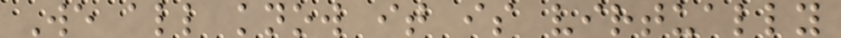We all know it is virtually
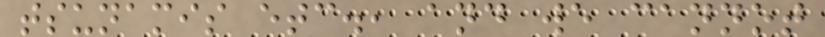tsunamis etc., and we cannot
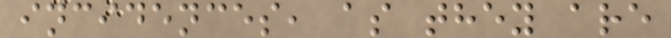incidences, as they are
